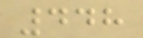448
